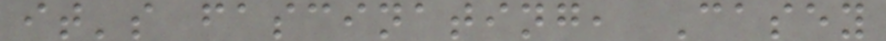it's fascinating, Casey
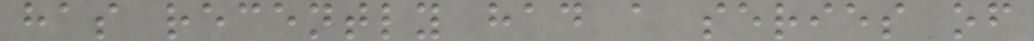has recently had a series of
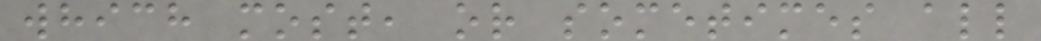which most, or sometimes all
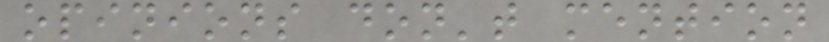opinions don't mention
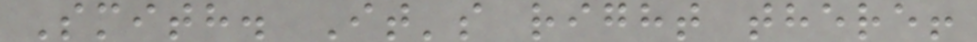Smith. It's right there!
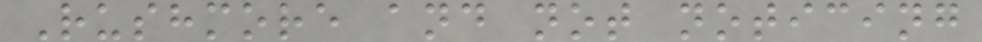Rushmore and not noticing
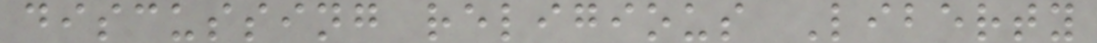discussing religious Liberty
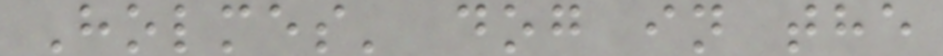Holmes' dog in the
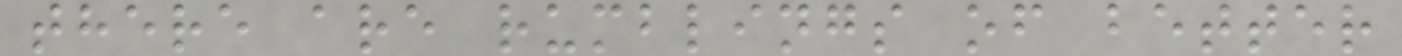there are rumblings of better
